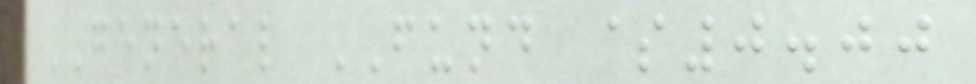GENERAL FUND $0.00
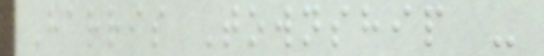Harris Township -
